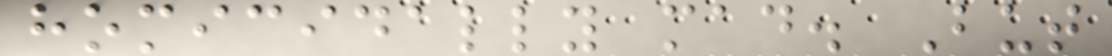homicidally mad. But
